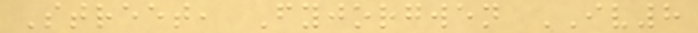Street, Fyjorgwen IV8
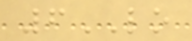6LO
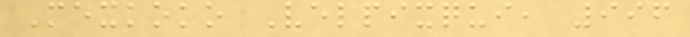Mexkoko Velpixqui, 996
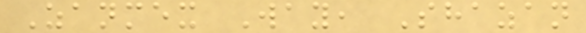Zanmex Way, Shazan
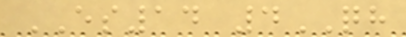ES14 4QH
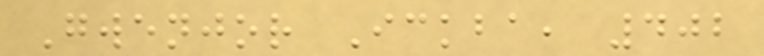Gwenjor Ickba, 402
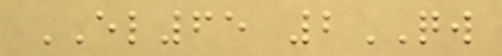EL65 2QW
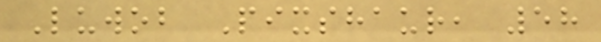Luwob Pixshaur, 58
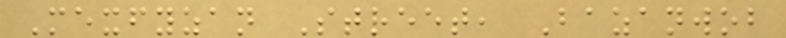Mexfyzan Street, Bazanwob
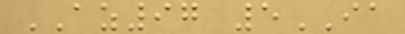AZ97 5IA
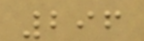296
